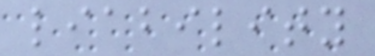liability
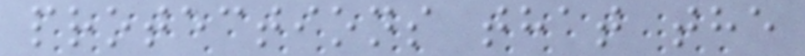protections that the
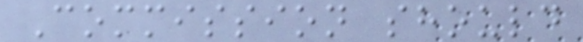Commission should
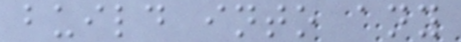build into any
